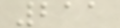211
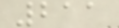211
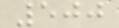500
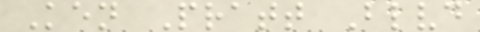Ken Pratt Blvd
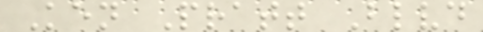Ken Pratt Blvd
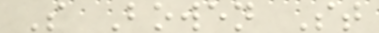S Bowen St
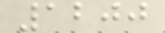1200
